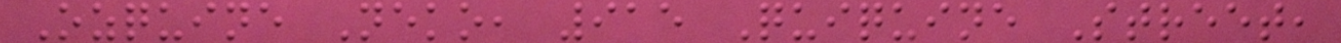Ozquine Neko, 915 Quiquine Street,
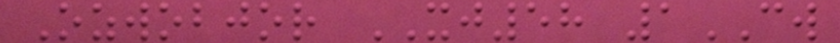Ozwobjor XJ58 1CW
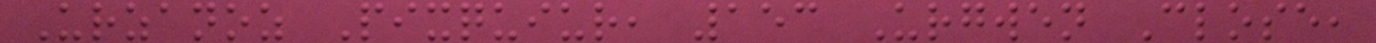Urzanoz Pixquiur, 153 Urgwen Close,
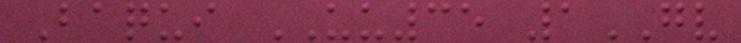Baqui UU35 1GV
